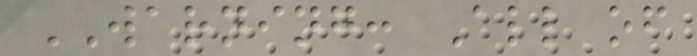WARNING: All of
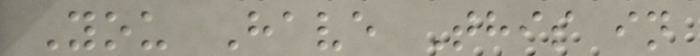You Have This in
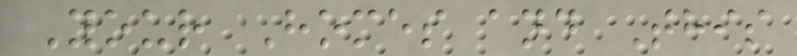Your Homes and This
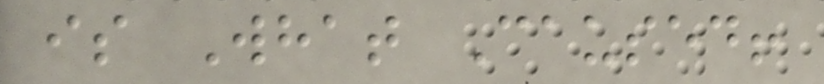is What Caused!
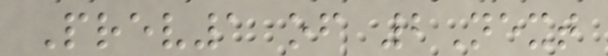Prev1 of 2Next
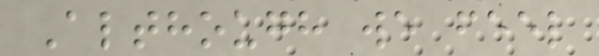Although we feel
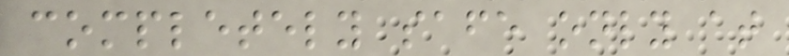completely safe only at
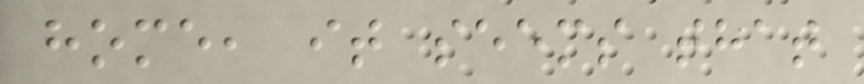home, it seems that
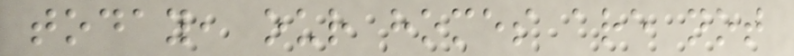today, our homes are not
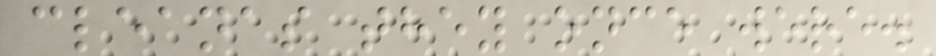cleanas they once were.
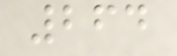264
